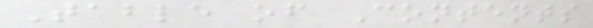Table of Contents
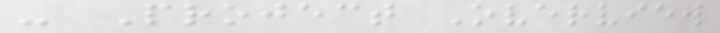- Project Overview
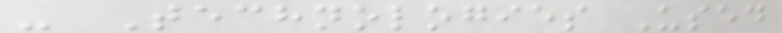- Technologies Used
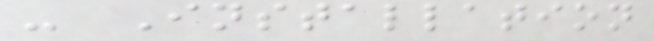- Installation
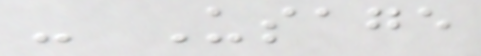- Usage
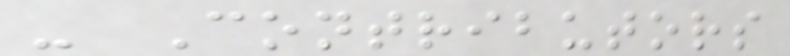- Contributors
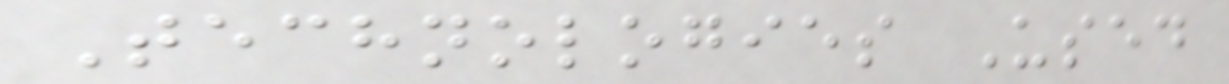Technologies Used
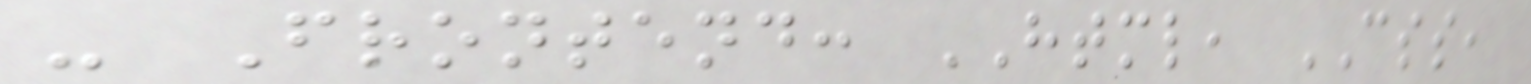- Frontend: HTML, CSS,
